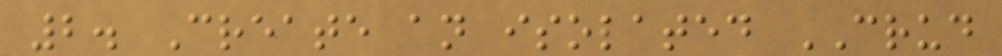2. Create an isolated CRUD
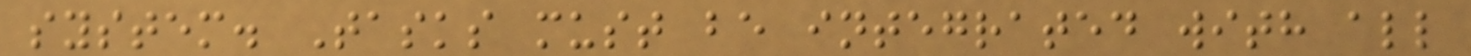system. Tasks must be integrated with all
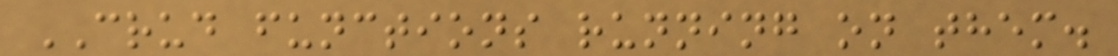CRUD functions running on them.
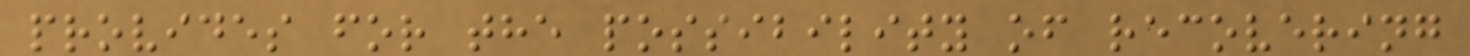provides for the possibility of recovering
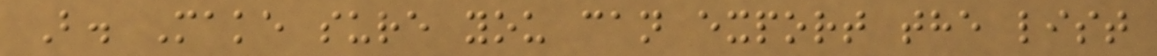B. Make sure you can export the list
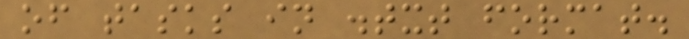of tasks in .txt format.
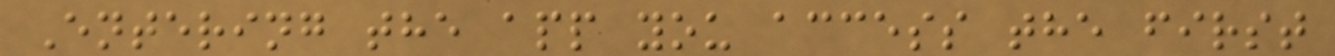Entering the app you access the first
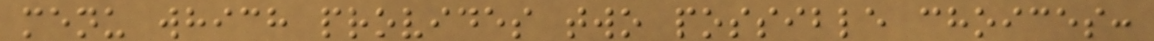menu which provides two possible choices:
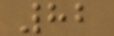82
